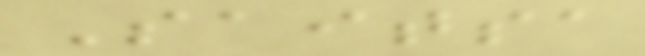Saitsa
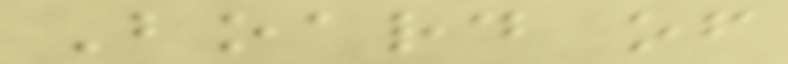Board of
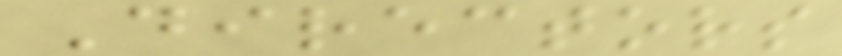Directors
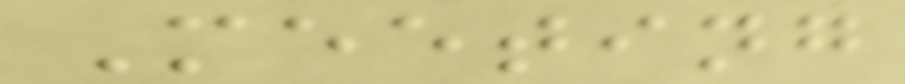Meeting
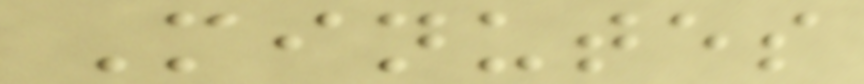Minutes
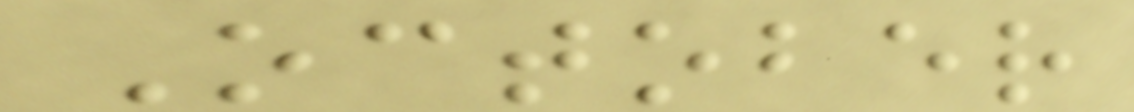October
